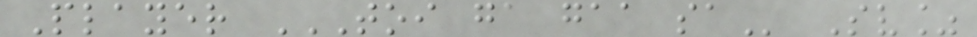Player TOI GA GAA SA Sv%
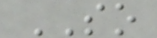SO
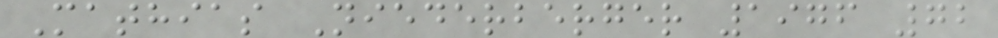Mathias Niederberger 1976 72
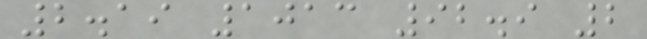2.19 1013 92.9 2
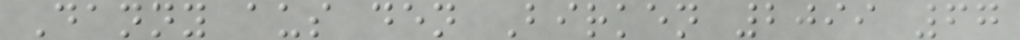Danny aus den Birken 2099 67
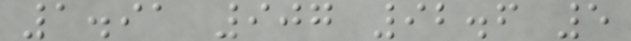1.91 907 92.6 5
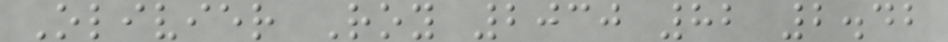Olivier Roy 2030 82 2.42
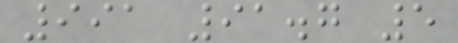991 91.7 5
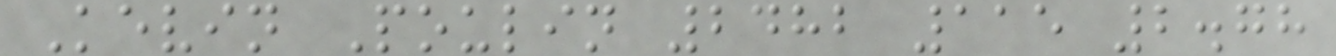Kevin Poulin 2482 115 2.78
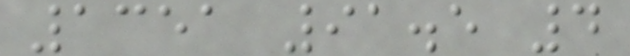1351 91.5 4
